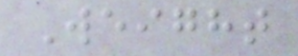Weight
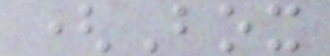(Box
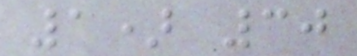1) 30
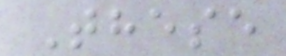These
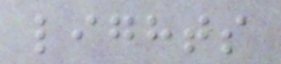lights
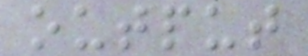output
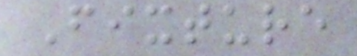Fixture
